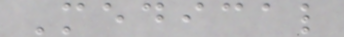Medical
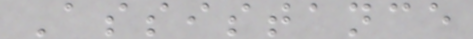Assistance
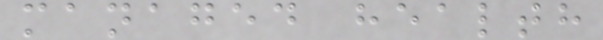managed health
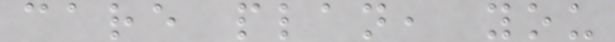care plan, you
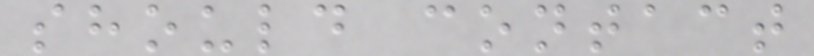should contact
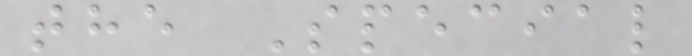the Special
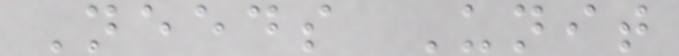Needs Unit
